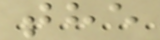the
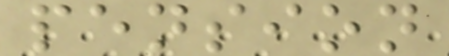pension
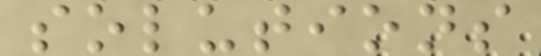solutions
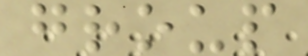group
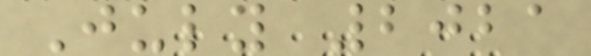July 2021
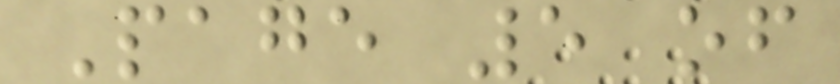Page 5 of
